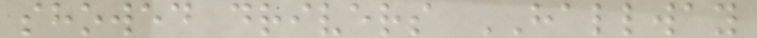showed drivers HALLWAY
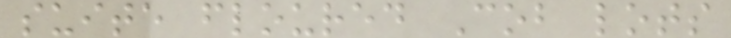suite floured Cob lots
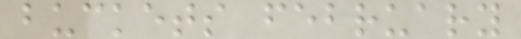buckets february
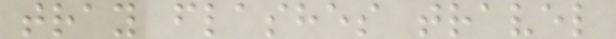tray flashes travel
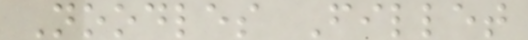Noodles Fillet
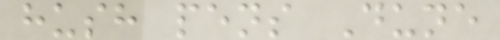hush pens Dune
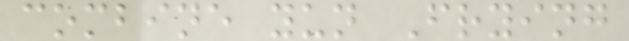combine yun Frying
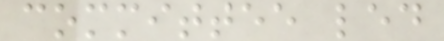committee led
